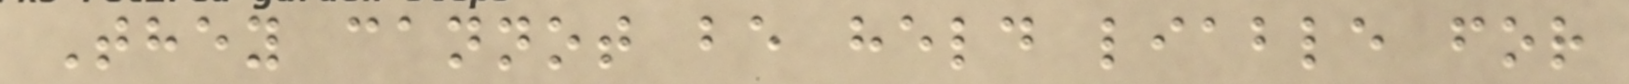They cannot be held liable for
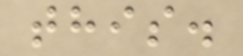this.
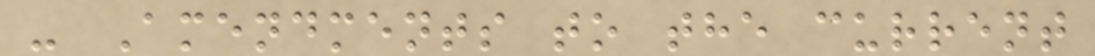- Amendments to the current
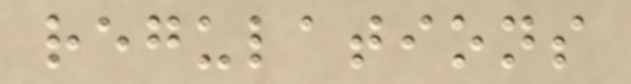regulations
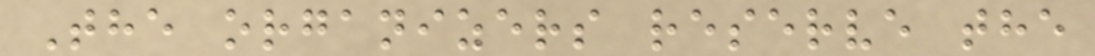The organizers reserve the
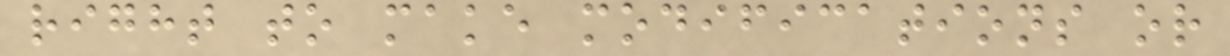right to make modifications or
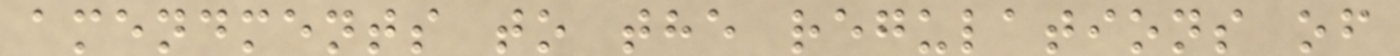amendments to the regulations of
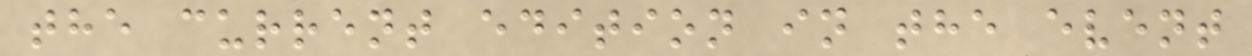the current edition in the event
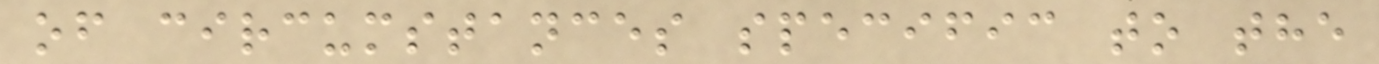of circumstances specific to the
